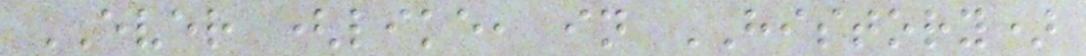EVER (like, in HISTORY)
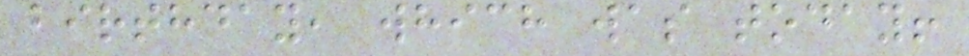birthday, which was today!
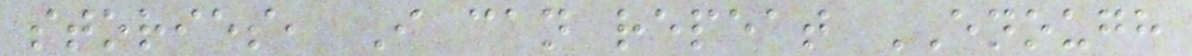stories, I can repeat ENOUGH
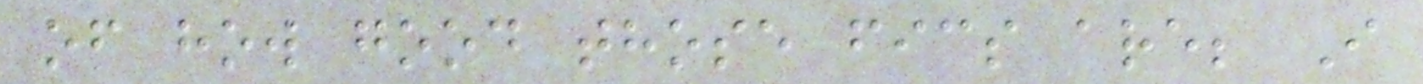of how good those fics are; I
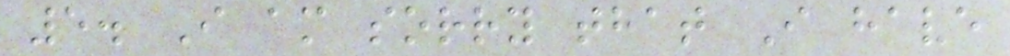5. I am sorry that I have
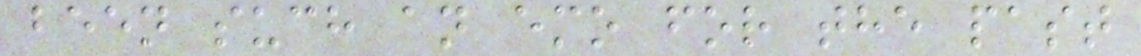been such an emo for the past
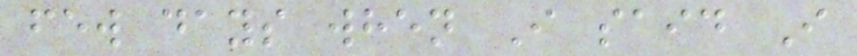few days when I said I
